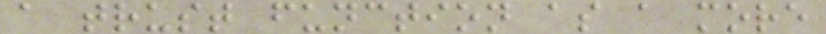a trust function as a more
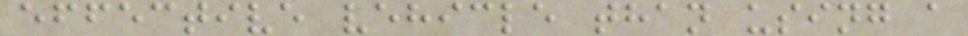effective vehicle than using a
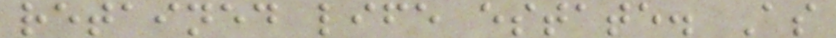retained life estate. As
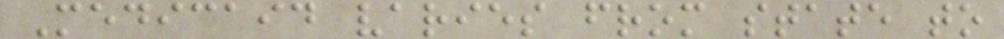Medicaid varies from state to
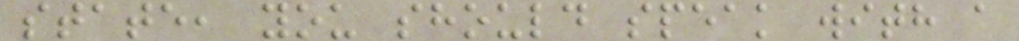state, you should speak with a
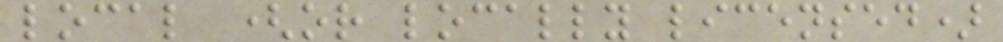local (or locally licensed)
